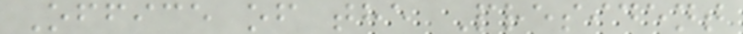Office of the President
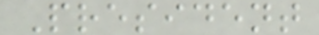President
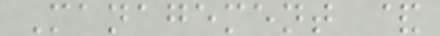Management &
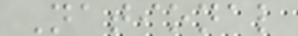National
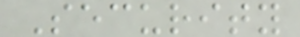Security
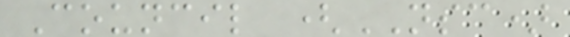Council (NSC)
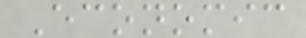Economic
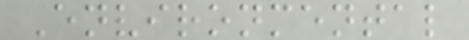Environmental
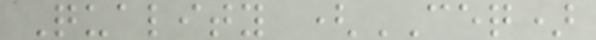Quality (CEQ)
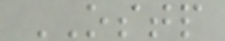OSTP
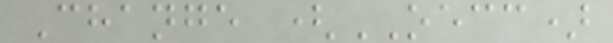Change (OECC)
